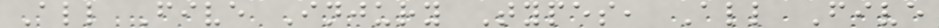All Five Injury Types, All Five
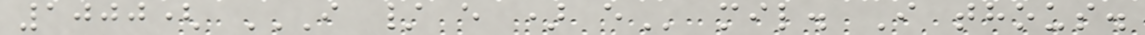1000( I / E ) E mil. I thous.
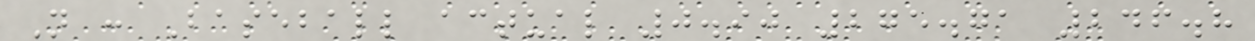N : Baseball actual 0.90 275.71 246.8
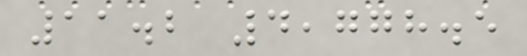11.2 4,778.5
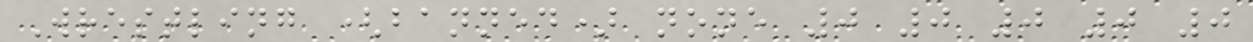Wrestling (banned) none 0 0 0 0 0
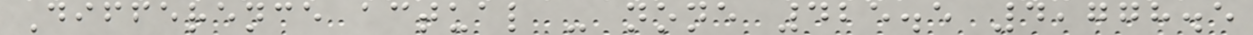Difference actual - none 425.5 4,778.5
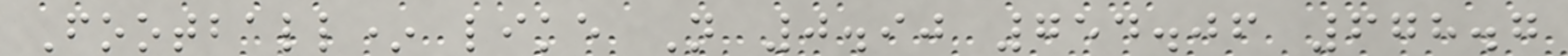Football* like N 0.90 754.06 678.7
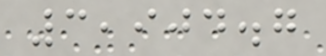3,904.7
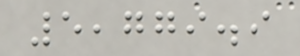5,779.9
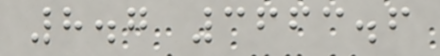8.7 3663.6
